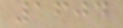1604
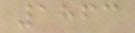1863
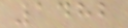1482
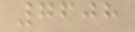7608
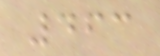463
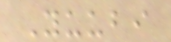Yuubi
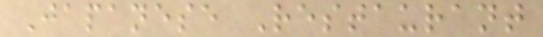Japanese Restaurant
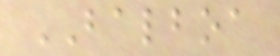BALBOA
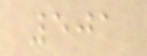501
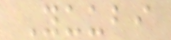Yuubi
